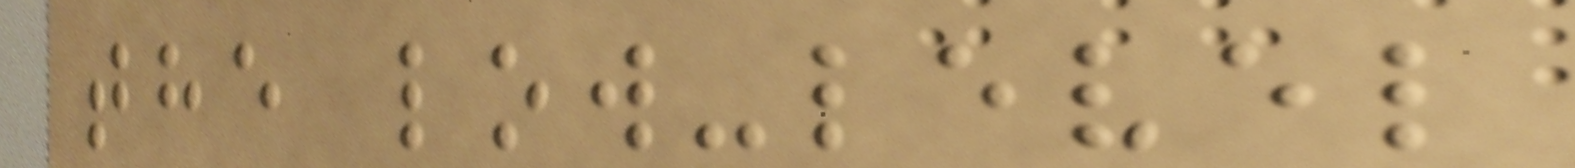the low-level
